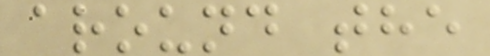around the
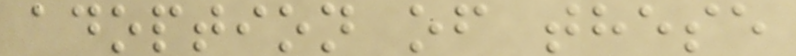adoption of these
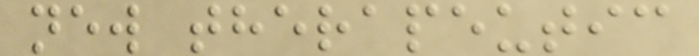new therapeutic
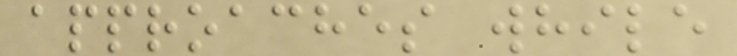approaches while
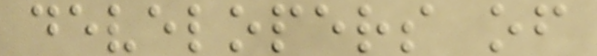developers of
